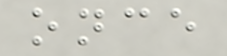once
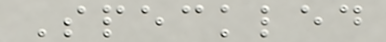Speckled
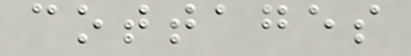cottages
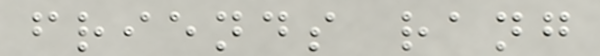friends rang
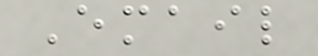Email
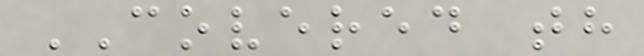COVERED th
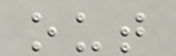out
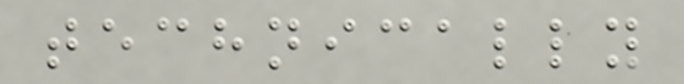technically
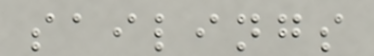sailings
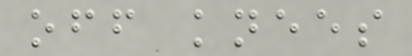off knees
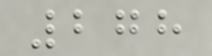278
